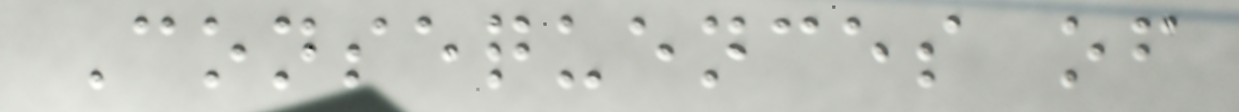Consequences of
